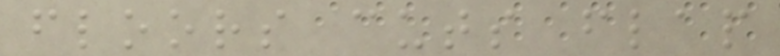floors cuts flap
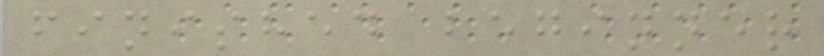finished beginner
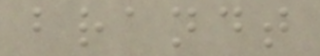brandt
